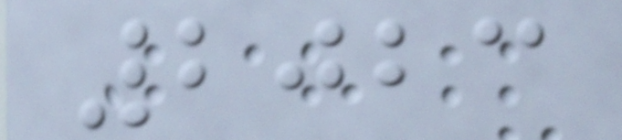2023
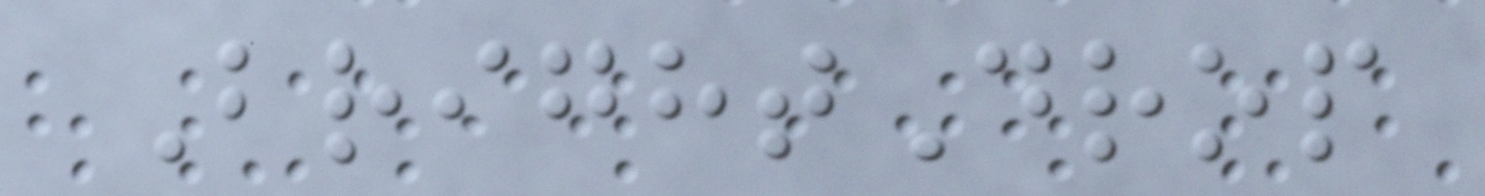BrightDrop
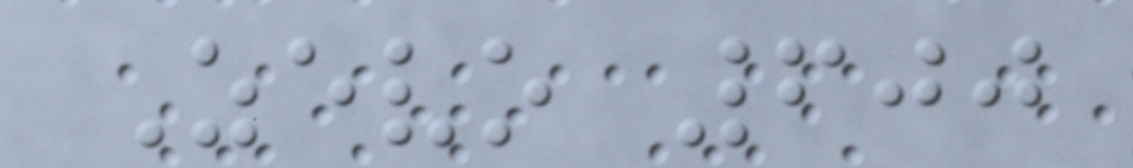Zevo 600
